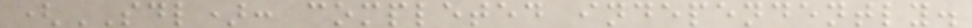(SDL): completed independently.
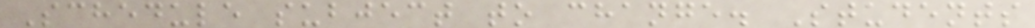Schedule subject to change. Students
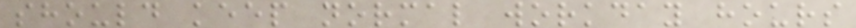should keep normal workday hours
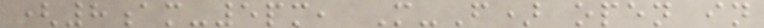(8am-5pm, M-F) open in
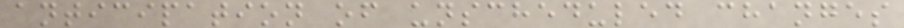anticipation of unscheduled changes
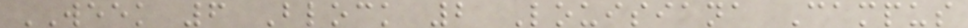WEEK 6 Block 2 Louisiana Campus
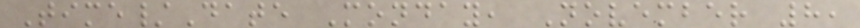Time/Date Monday, November 8,
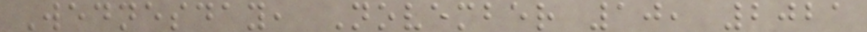Wednesday, November 10, 2021
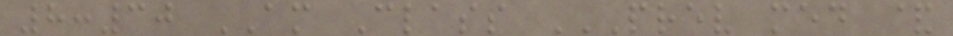8:30 AM Class PREV MED &
